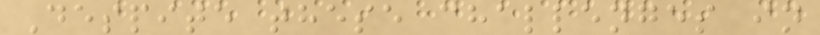Despite these challenges in
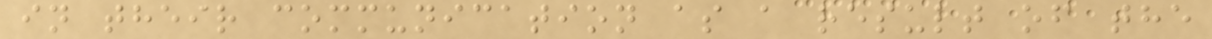in their communication as a result of the
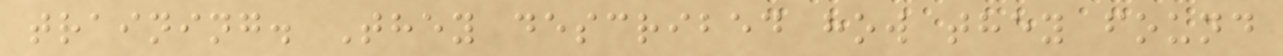training. They described how they found
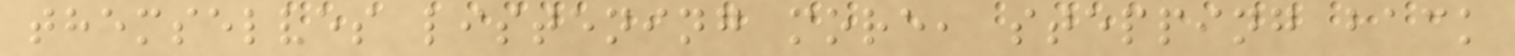themselves listening more, stepping back
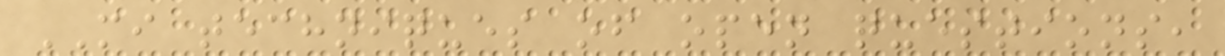MI techniques of open questions,
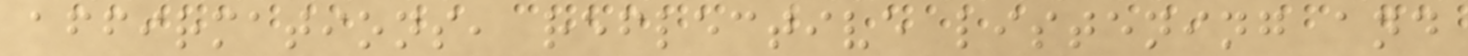affirmations, reflective listening and
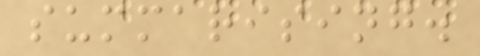summarising.
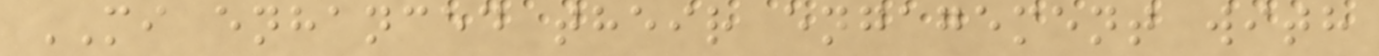MI enhanced their engagement with
